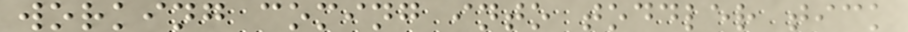working coming into toddler tick
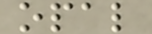opal
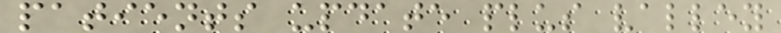patients update plus valley
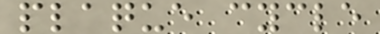plaque cycle
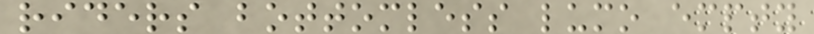riders bottomless lumo empty
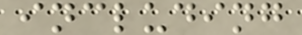including
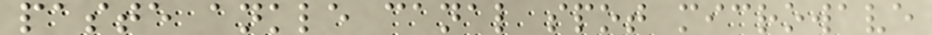paste ankle canal spot microwave
